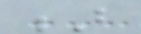B
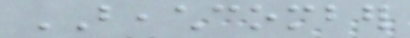BEACHCOMBER
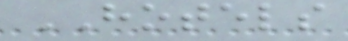HOTELS
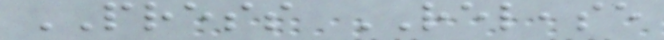PRESS RELEASE
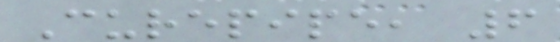Curepipe, 6
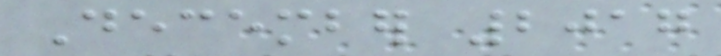December 2017
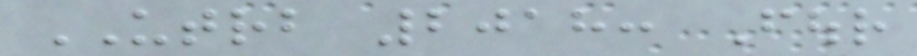UTRB 2018: Four
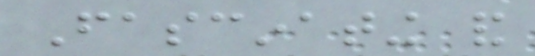Fascinating and
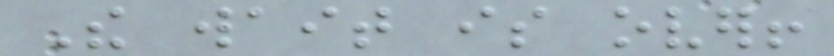The wait is over!
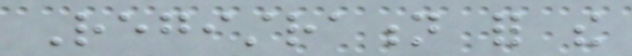Registration for the
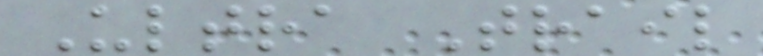Ultra Trail
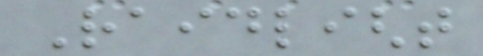Raidlight
